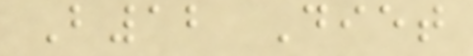B12 Diet
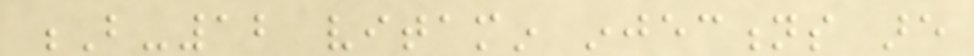B-12 vitamin injections are
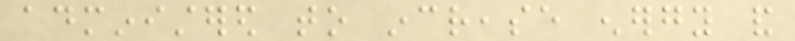administered to increase energy and
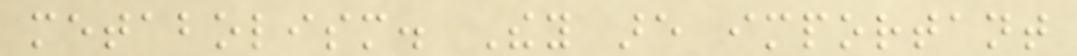metabolism. They are important
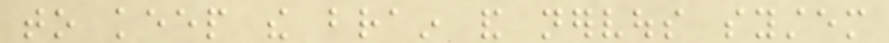to keep the brain and nervous system
